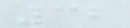32
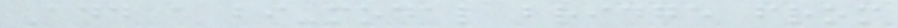Add a bi-modal bridge from
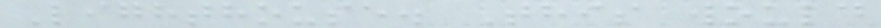Lighthouse. This would
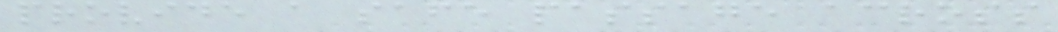provide a safe passage across
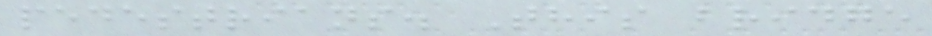pedestrians. This bridge
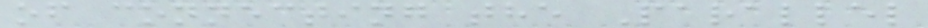of connecting the Parallel
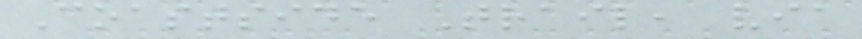Coastside Trail, via
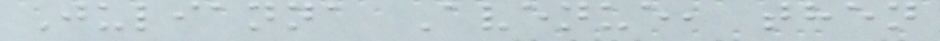Julianna Avenue, then
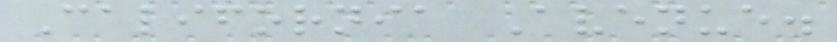California Avenue.
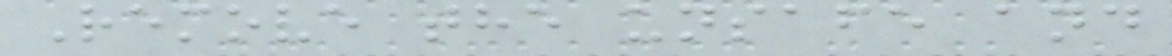Remove the unsafe and
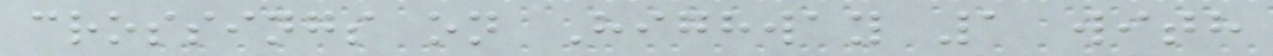crossings on Highway 1 with
